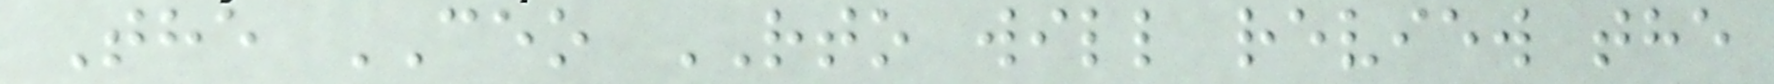The CEO RTO will review the
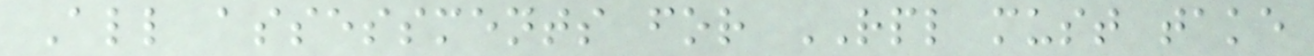All assessments for RPL must take
